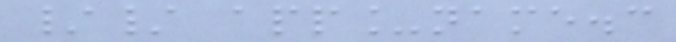// app_name.c
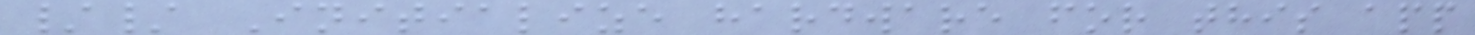// Initialize hardware for this app
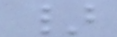}
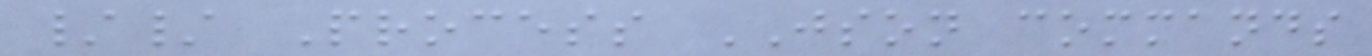// Process JSON commands
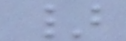}
